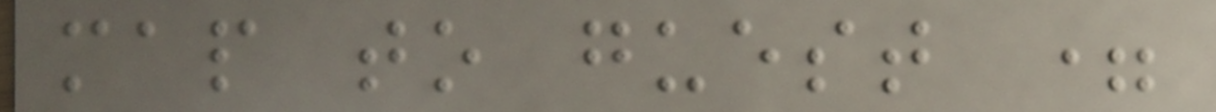map to guest =
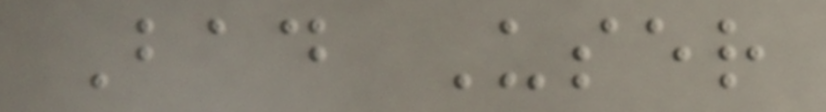Bad User
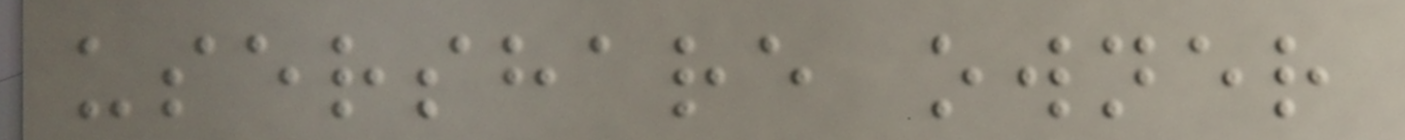usershare owner
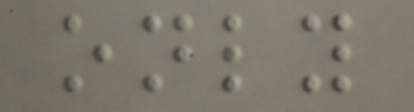only
